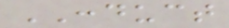CONDUCT
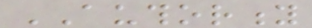AUTHORITY
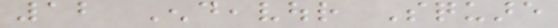12 Endeavour Square
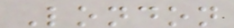London
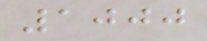1000
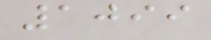1099
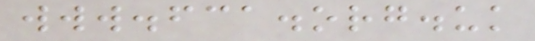www.fca.org.uk
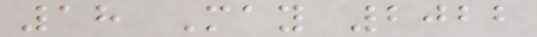18 May 2022
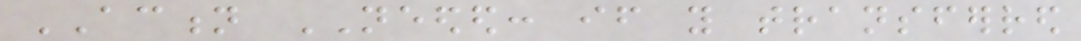ACTION NEEDED: if you transferred
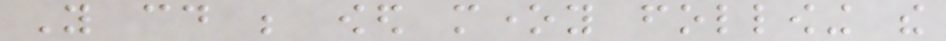You could be owed money following the
